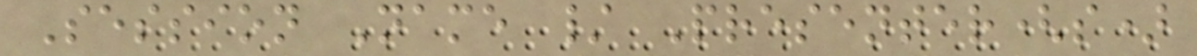Session Name / Presenter(s)
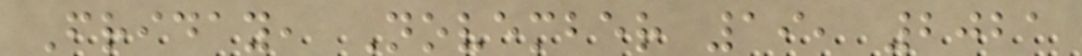Friday, November 19, 2021
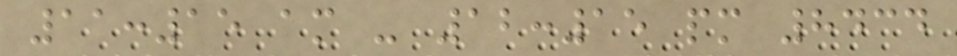11:15 am - 12:15 pm 8434
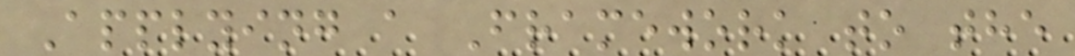Applying a Framework to the
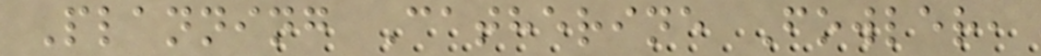Planning Catherine Fowler,
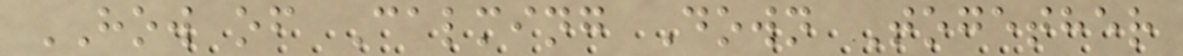HOW of Calming Down Together
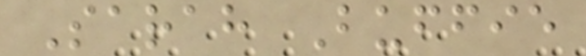Sarah Buffie
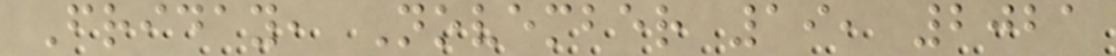Friday, November 19, 2021
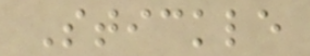Stickle
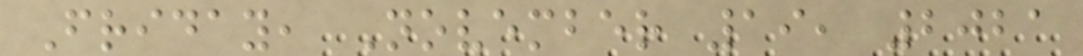Friday, November 19, 2021
